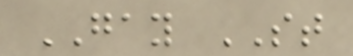GAY ST
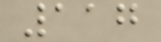117
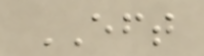EFT
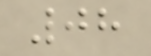08
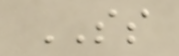SS
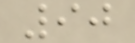90
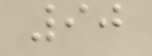90
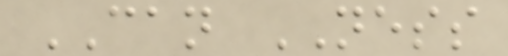CAN NESS
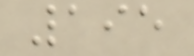195
